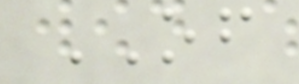OF
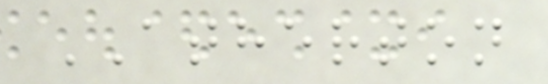ATHERTON
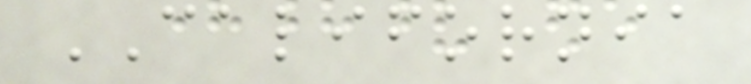CALIFORNIA
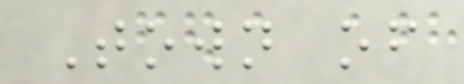Town of
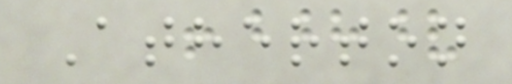Atherton
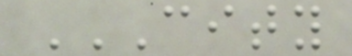CITY
